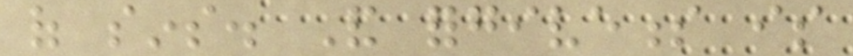of sins. And forgiveness is
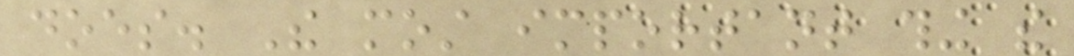does. The most important thing the
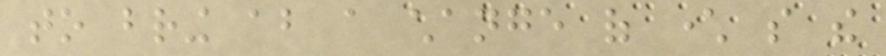to bring about a change of character so the
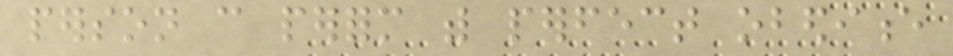person can perform with perfect obedience
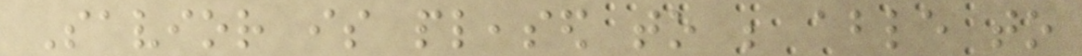Savior is pleased to be able to
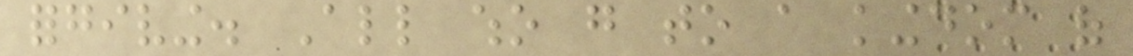forgiving. All who go to a kingdom of
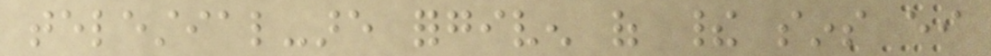telestial-are forgiven of their sins either
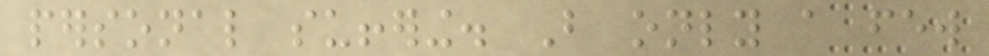personal suffering. But only a few
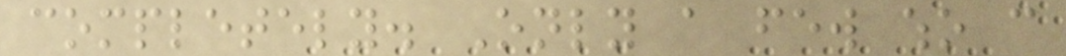completely. Only a few who can
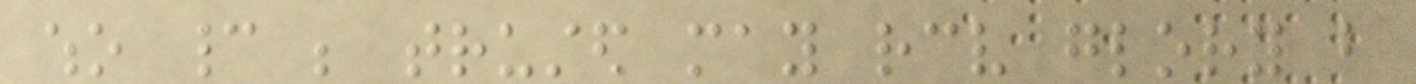who cannot be trusted may receive glory but
